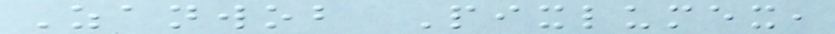Zanwob Pixlumex,
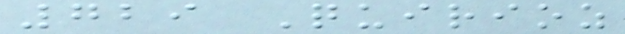729 Quirioz
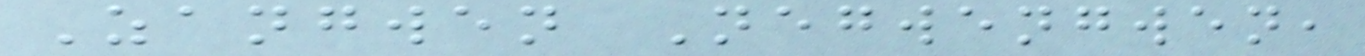Zangwen Negwengwen,
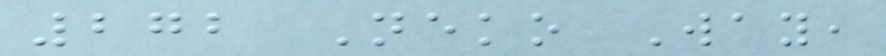272 Neko Way,
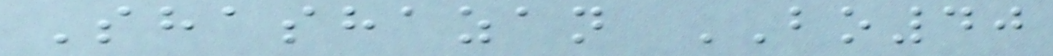Shashazan BO40
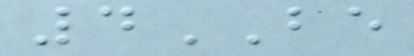4BE
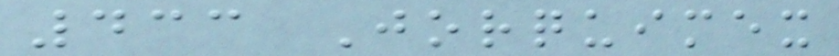433 Jorquimex
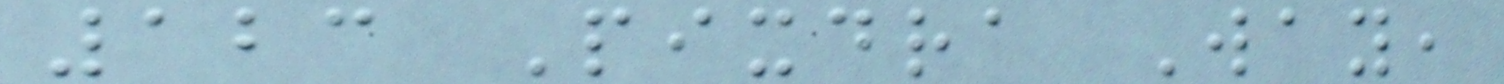123 Pixdra Way,
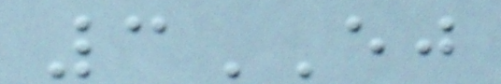3EJ
